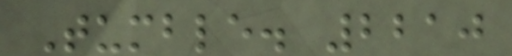Tumble. 2210
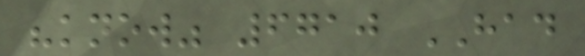"know" 6710 HAD
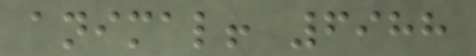animal! 6988
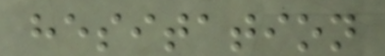hesitation
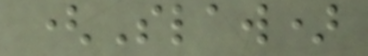(Slaw)
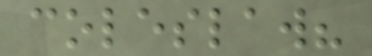coleslaw?
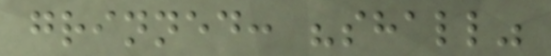grinned: "shall"
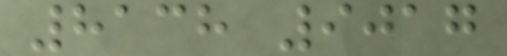8138 9017
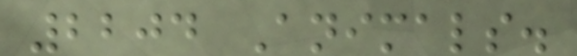2204 Animals.
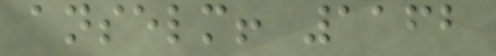anselm! 1162
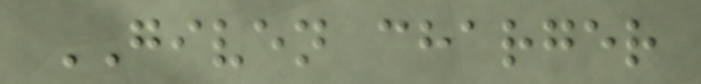GIVEN charger
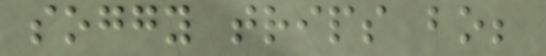soggy trips bo;
